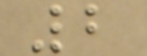2
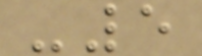-5
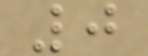0
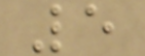5
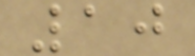10
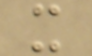x
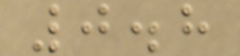0.8
